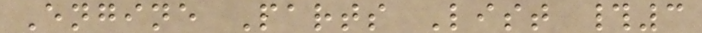Engine Parts List #3
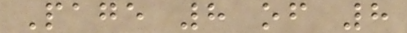Page 8 of 8
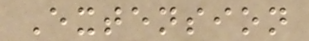Extension
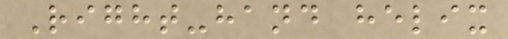Right-hand helix
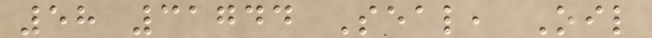58 31744 Seal, Oil
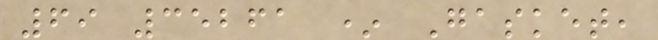69 35261 * Gasket,
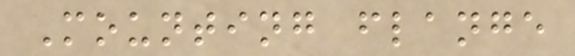Mounting flange
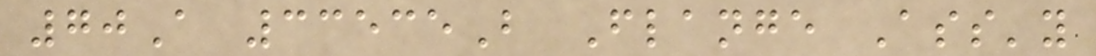70A 33535B Flange Ass'y
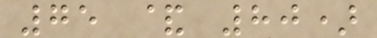75 & 80)
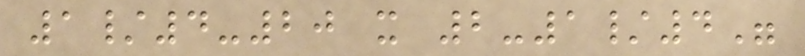1/4-20 x 2-1/4"
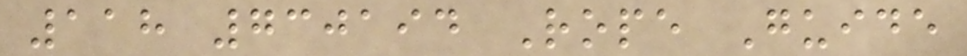118 730194 Rope Guide
